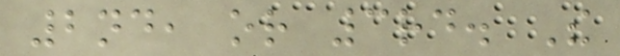2nd, or 3rd. The
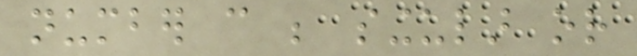number can be singular or
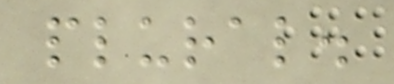plural.
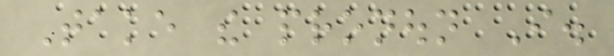Take the pronoun I.
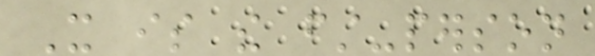It is the first-person
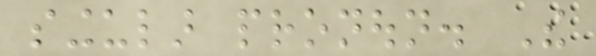singular pronoun. The
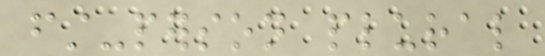first-person plural
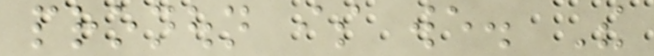pronoun is we. The
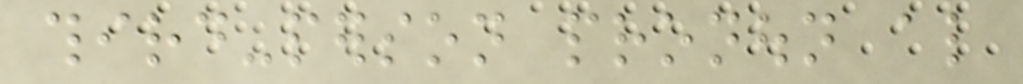third-person pronoun also
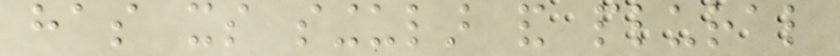has its singular and plural
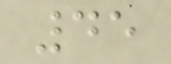45
